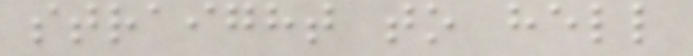straight to hell
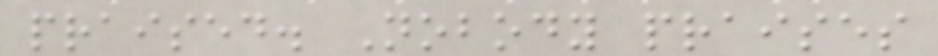praised. Nobody praises
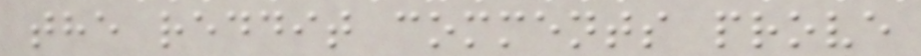the reddit comments prove
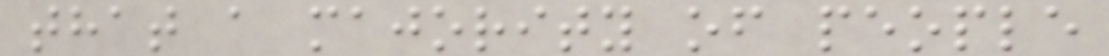that a majority of people
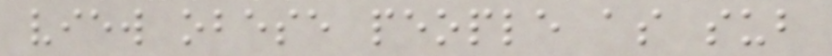view obese people as sub
